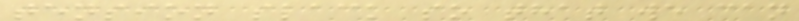tension slack so that we can
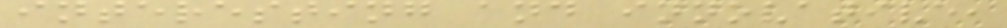interesting and innovative,
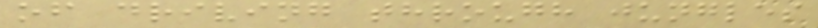of driving through jungles
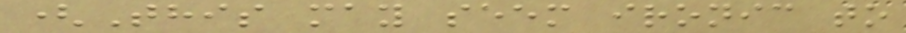(This may seem ironic to
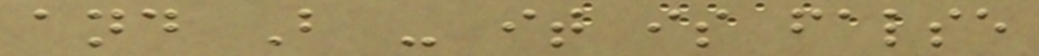and B - it is false
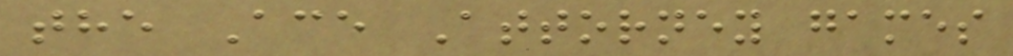the Ace Attorney games
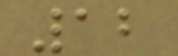12
